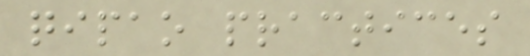qipao practices
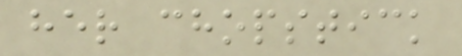her chopstick
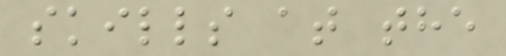skills at the
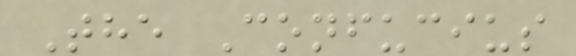The Confucius
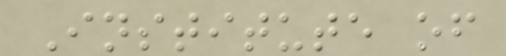Institute of
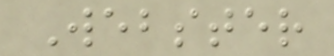Webster
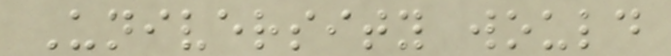University would
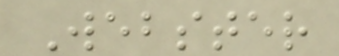Webster
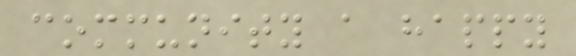community a happy
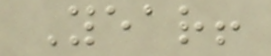Year!
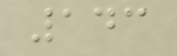143
